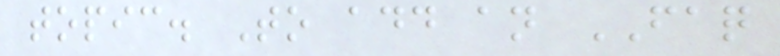topic. To add an FAQ
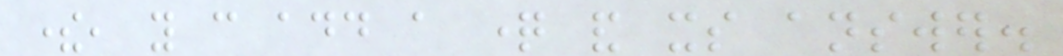there, you can add a question and its answer.
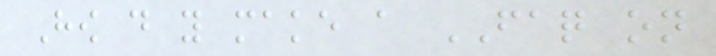How do you make a FAQ on
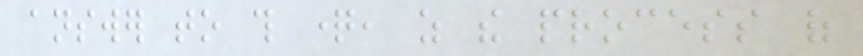answer to this question, as the process of
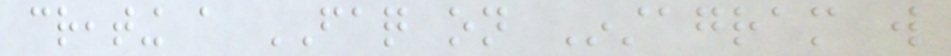creating a FAQ on Instagram will
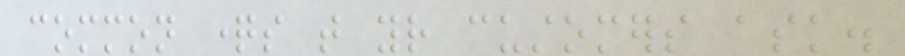common questions that your customers ask.
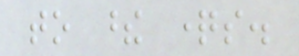to these questions.
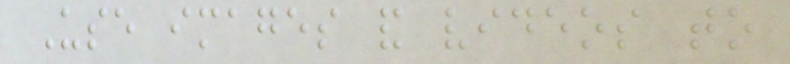Use images and videos to
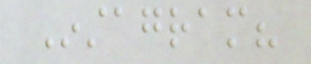Instagram?
